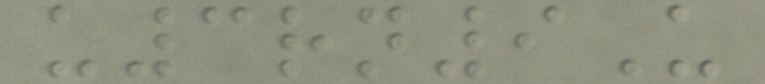u3rn9U
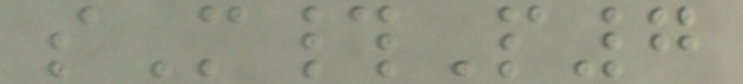sM#P7
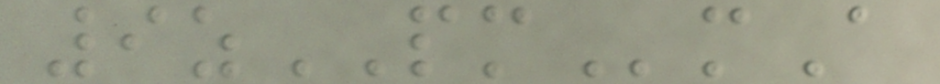9zPMmA
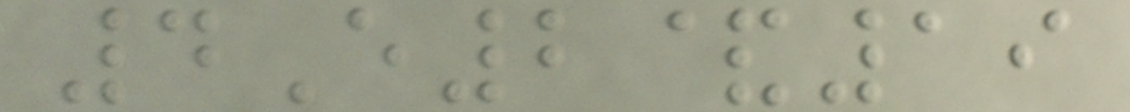4E2&19
